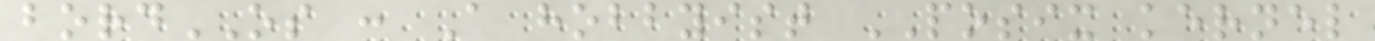bordOS : A hobbyist POSIX kernel
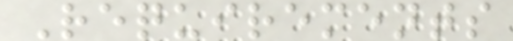Requirements
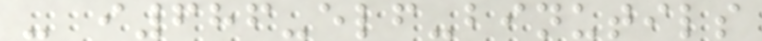- i686-elf-binutils
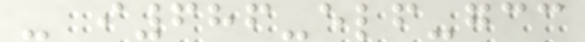- i686-elf-gcc
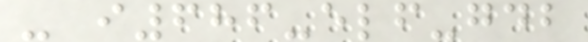- i686-elf-gdb
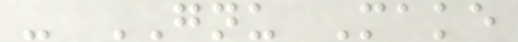- GNU Make
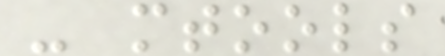- mtools
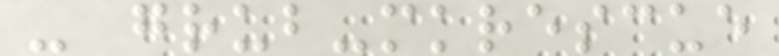- grub-mkrescue
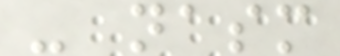- nasm
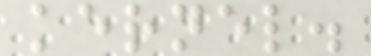kernel.
